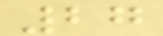27
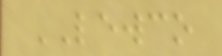LEWCO
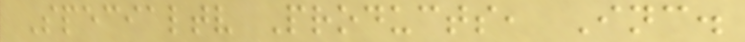Specialtv Products, Inc.
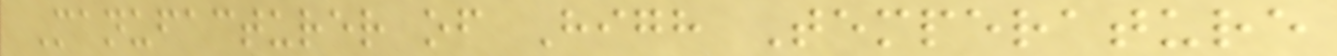Manufacturer of High Temperature
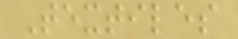Textiles
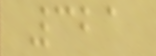321
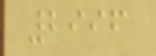2996
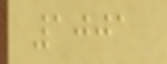1001
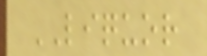LIQUOR
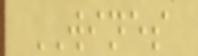WINES
